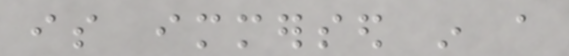is immersed in a
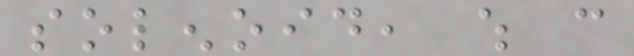solenoid, which can
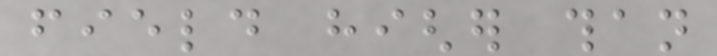field higher than
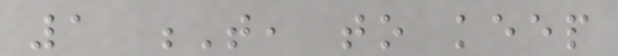1 T, to keep
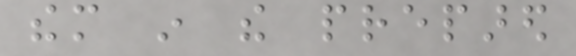them in the prepared
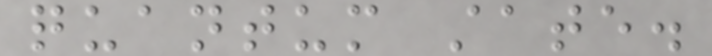quantum state.
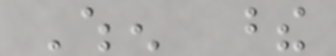When these
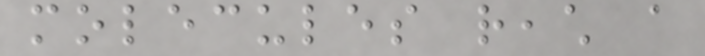molecules reach a
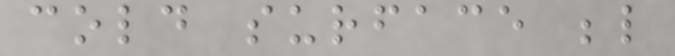cold surface below
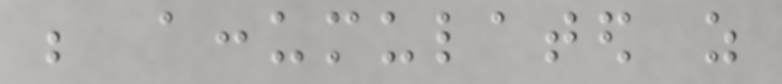be accumulated as
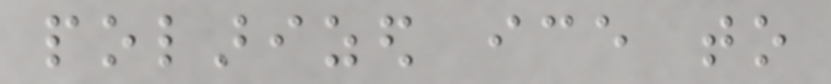polarized ice to
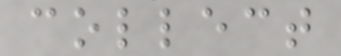collect
